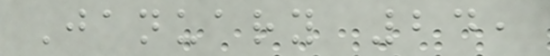January 24,
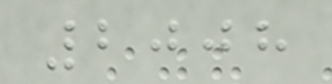2008
